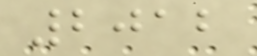2012
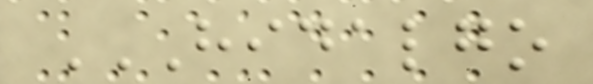HIDALGO
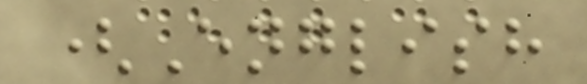(English
